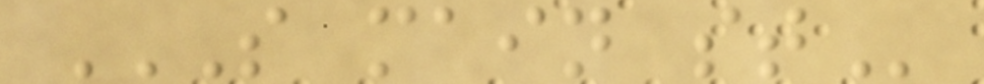S MAIN ST
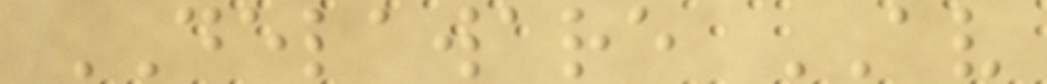DELAWARE AV
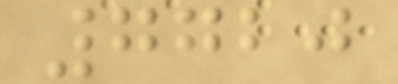7720
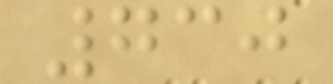730
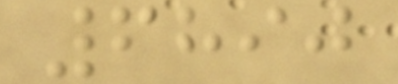6890
